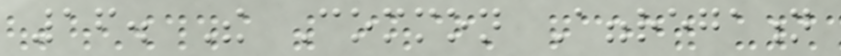16. The Common Aggregation
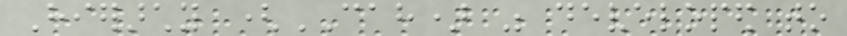Hierarchy (CAH) was developed to
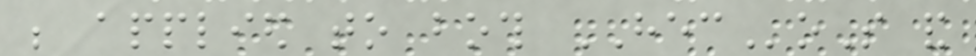be applied to both HECoS and
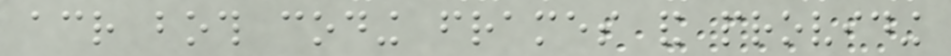across both coding frames and providing
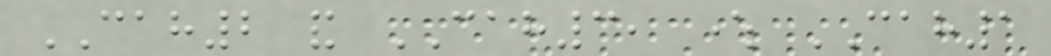CAH2 and CAH3, where CAH1
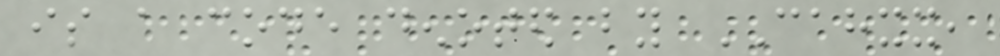is a code denoted by CAHXX,
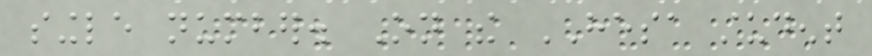single number. On the HESA student
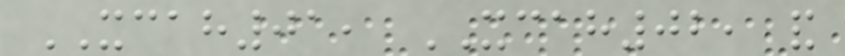XCAH01, XCAH02, and
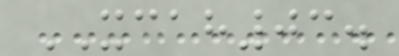XCAH03.
